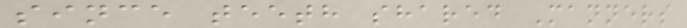since teeth shared Manners
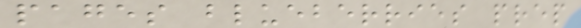pages blueberries prep
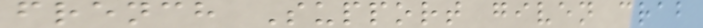french Support given crab
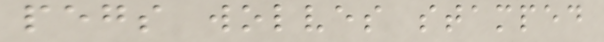pegs wolves stamped
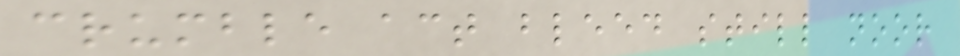crumble act bleed still noor
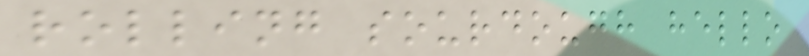rolling sourdough hello
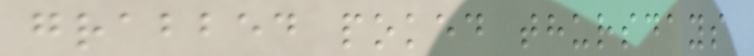grabbed poked thursdays
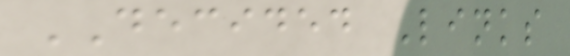DECIDED Links
